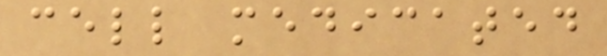cell medicated
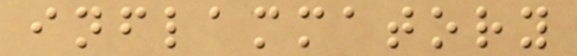inflammatory
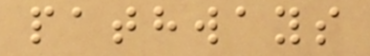pathways
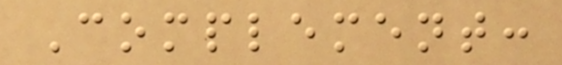Complement:
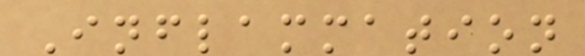Inflammation
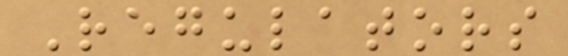Regulators
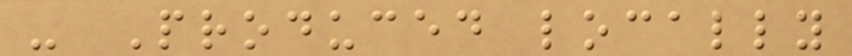- Produced locally
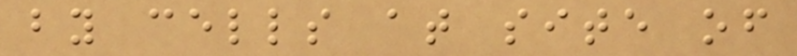by cells at site of
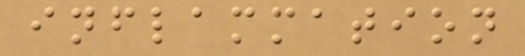inflammation
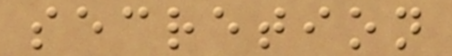secretion
